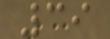39
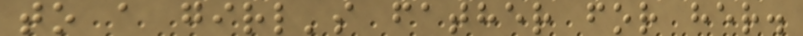to a girl's father for her.
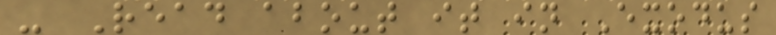- Read about it in Exodus
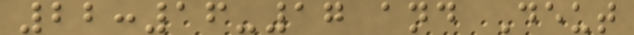22:16-17 and Deut
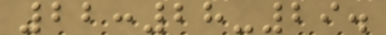22:28-29.
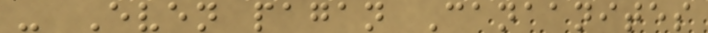- Even pagan Canaanites
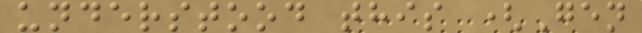understood this (Gen
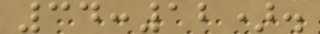34:12).
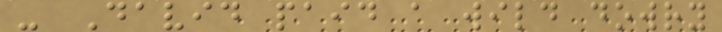- David paid a wild dowry
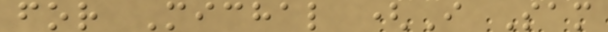for Michal (I Sam
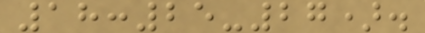18:25-27).
